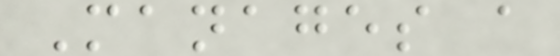Manages a
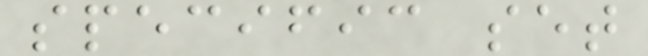specific set
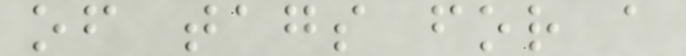of tags for a
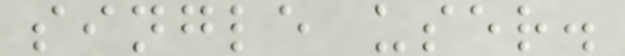single user.
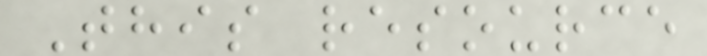This resource
